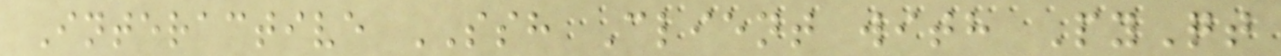Interactive SSH Client with PyQt
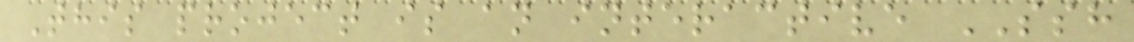This project is an interactive SSH
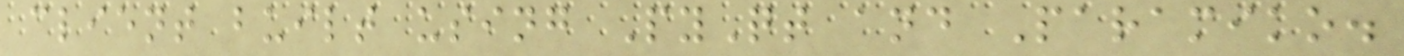client built using PyQt and Paramiko.
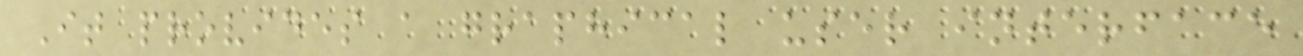It provides a graphical user interface
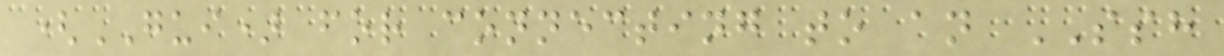(GUI) for connecting to an SSH
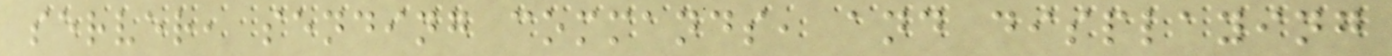server, sending commands, and displaying
